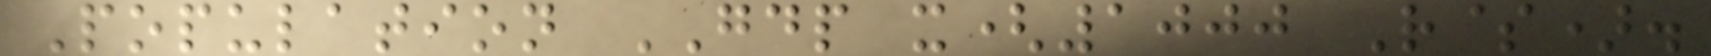Population GDP x(1000 R$).
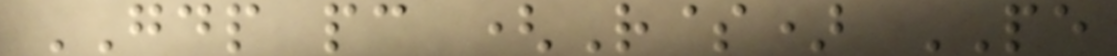GDP pc (R$) PE
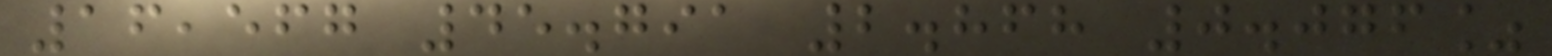16,567 45.791 2.868 0.076%
